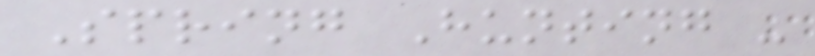Spring Hunting -
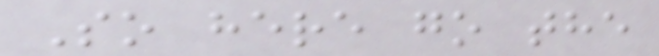So here go the
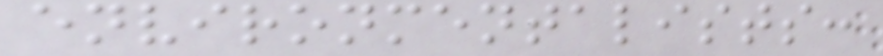environmentalists:
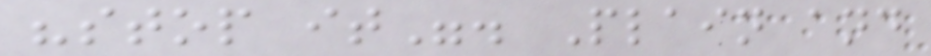"stop it". Plain and
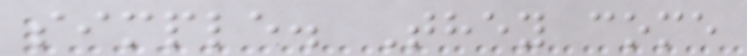simple. They come
